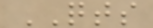QTS
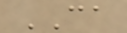CA
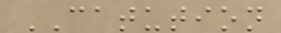CATUTION
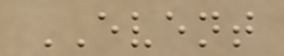EVENT
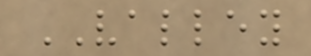VALLEY
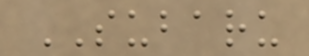SUBARU
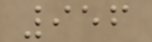956
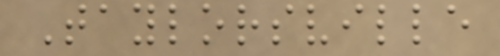Taylorsville
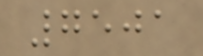7501
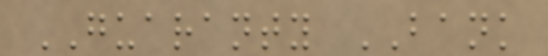GUARANTY BANK
